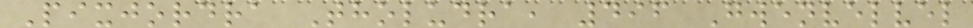Pixjordra Tholudra, 496 Gwenvelvel
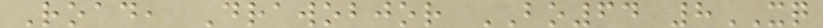Road, Drawobjor BO64 8XQ
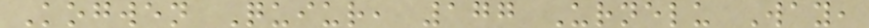Kogwen Quiur, 177 Urnelu Way,
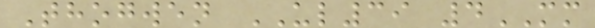Thogwen UL39 4MM
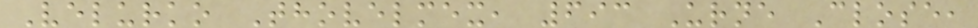Velurko Thovelmex, 693 Urne Close,
